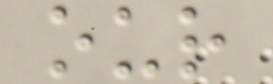our
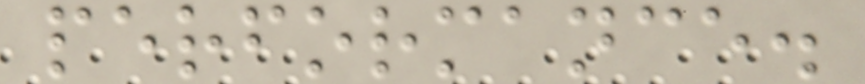performance.
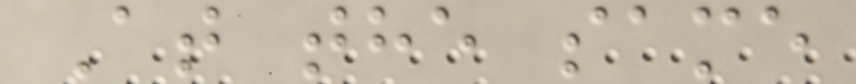At the same
